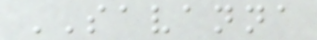SAVANNA
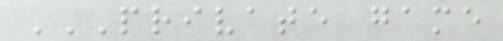PRIVATE GAME
